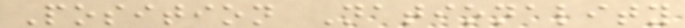Position Nationality
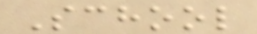School
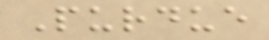Purdue
